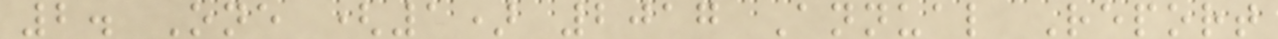2. One (1) 2017 Annual Report
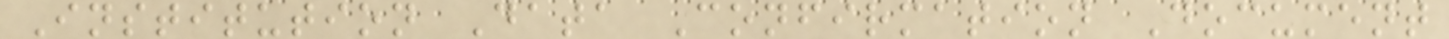Institution Data Confirmation Document
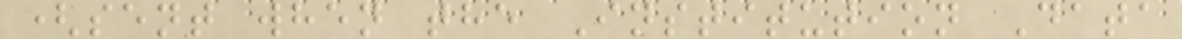(sent when the Institution Data
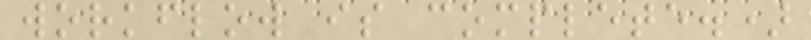workflow is complete.)
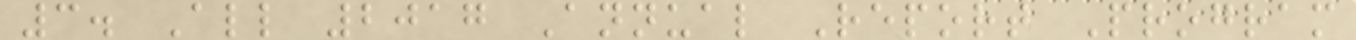3. All 2017 Annual Report Program
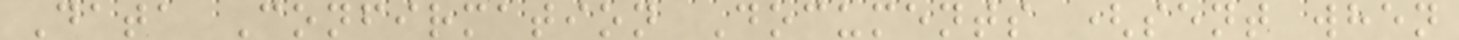Data Confirmation Documents (sent when
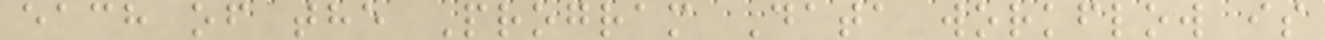each of the Program Data workflow is
